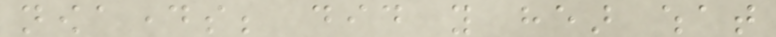nowadays; did you hear what
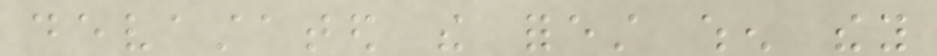devastated the forest when they
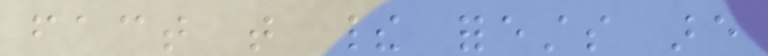fact that their forests are
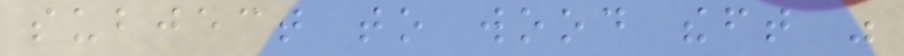subject to wood theft was
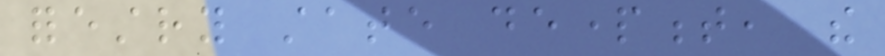forestry state department, the
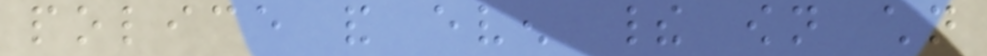police and even their own children
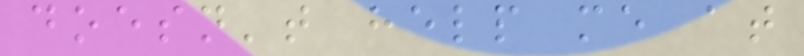doesn't help me at
